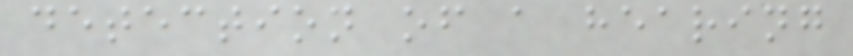detection of a hearing
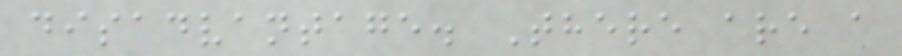disadvantage. There are a
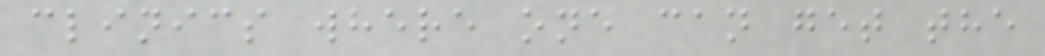clinics where one can get the
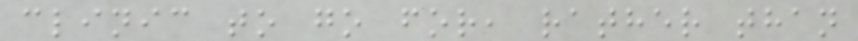clinic to go for, rather than
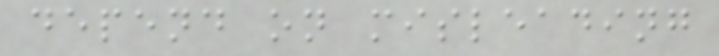depend on misleading
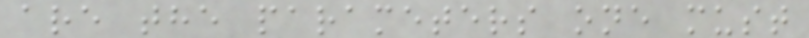are the parameters one must
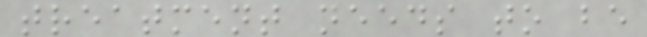treatment needs to be
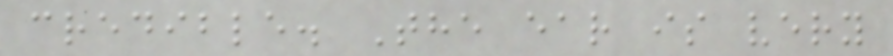credible. The ear is very
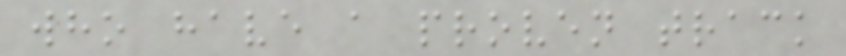who have a proven track
